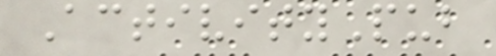ActivityPub
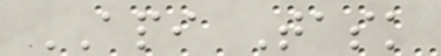API Task
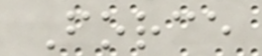Force
